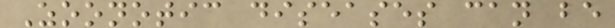Zoonotic diseases can be
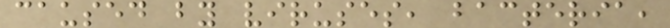caused by viruses, bacteria,
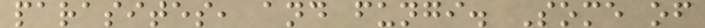parasites, and fungi. Some of
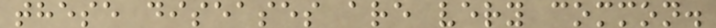these diseases are very common.
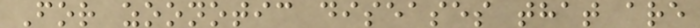For zoonotic diseases that are
